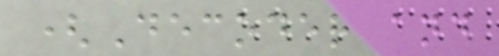(Decoder and
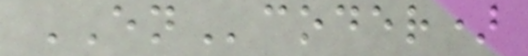ENcoder)
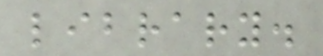library.
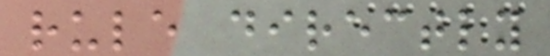rule directly
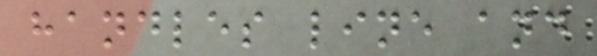handles line and
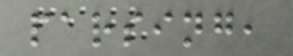parsing,
